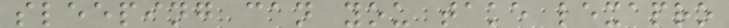sleeping can you take lexapro
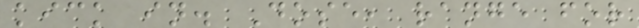kick in. Dose, range for
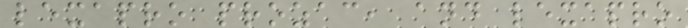lexapro prozac, and lexapro
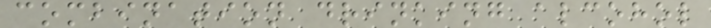combination drinking alcohol
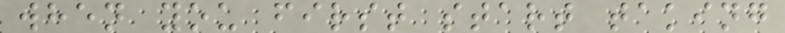when you first start taking
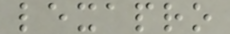lexapro
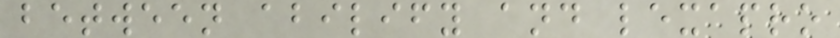between abilify and lexapro
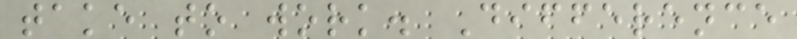take to work. Difference
